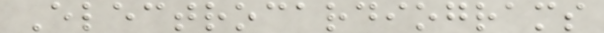Electrocardiograms
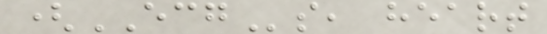(ECGs, heart
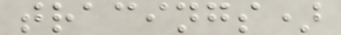tracings)
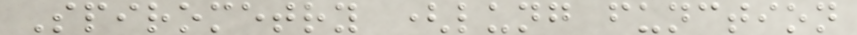Spirometry (lung function
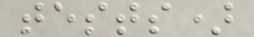tests)
